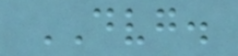DVG.
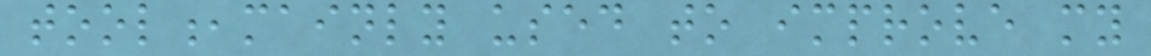tool,mainly used to improve my
